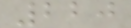220
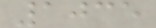1035
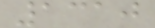1310
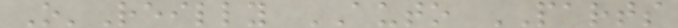O'Reilly AUTO PARTS
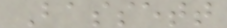Bassett
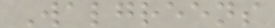Walgreens
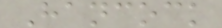Hancock
